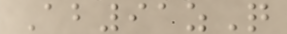Ab91zQ
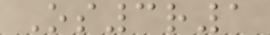Os3r1
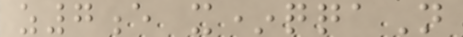z7e x*qqaN
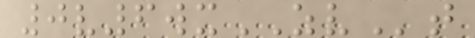0v6wxZVt
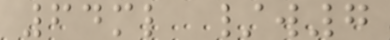64ml /w7
